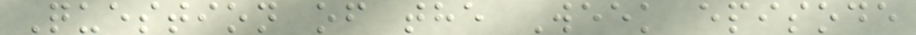Question of the Week episode
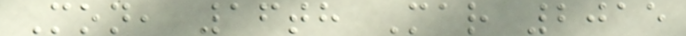Mon, 16th Mar 2015
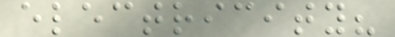electricity?
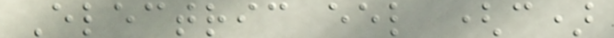Electric eel (c)
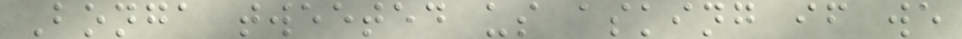Bonga tweeted us asking if we
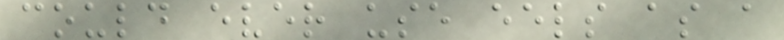could ever use eels as a
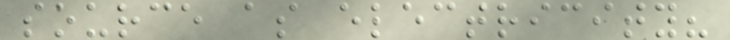source as electricity?
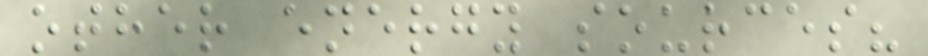other energy sources?
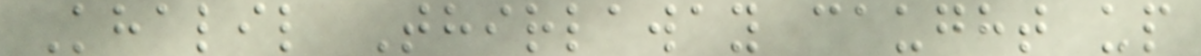Khalil Thirlaway caught up
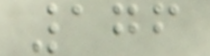176
